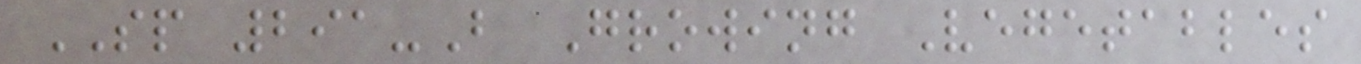SP 291-B Growing Vegetables
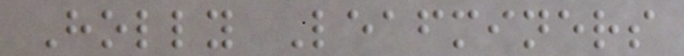Holly Leafminers
